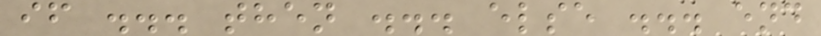if ... then ... else ... end
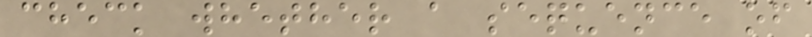check whether a sequence of
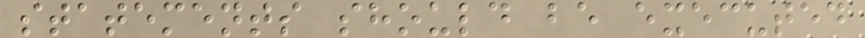statements should be executed
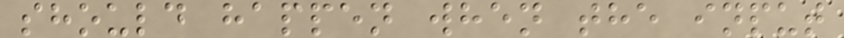should happen when the input
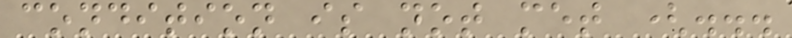condition is not met (...
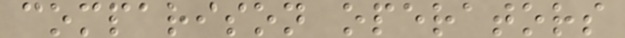comparison operators
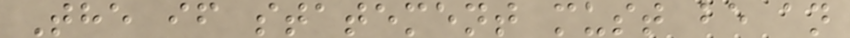The if statement must be an
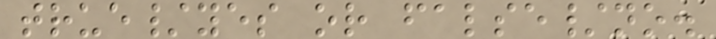true/yes or false/no.
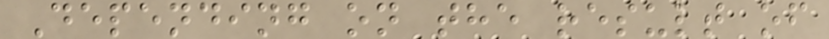Depending on the result of
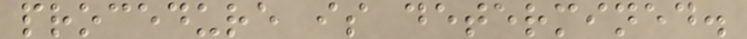procedure is determined.
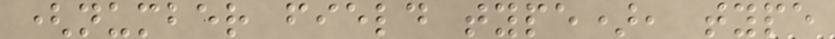(number field type), type
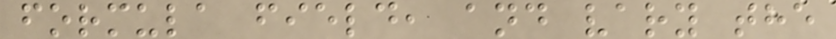formula field, and vary the
